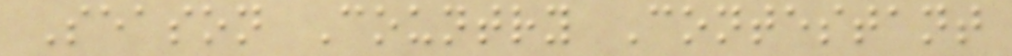Season Country Contestant
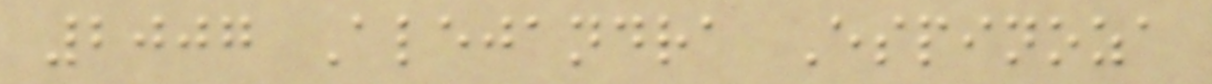2007 Alejandra Espinoza
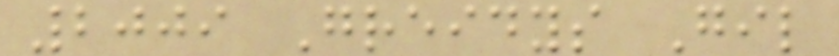2009 Greidys Gil
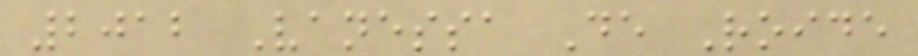2012 Vanessa De Roide
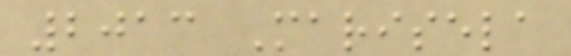2013 Marisela
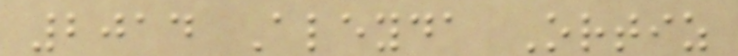2014 Aleyda Ortiz
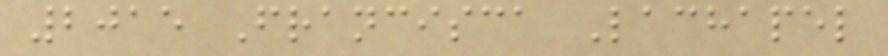2015 Francisca Lachapel
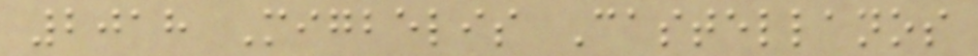2018 Migbelis Castellanos
